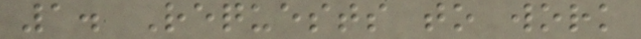1. Requests to work
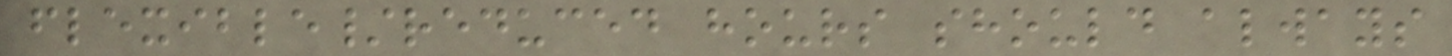flexible/reduced hours should always
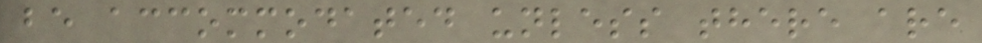be accommodated unless there are
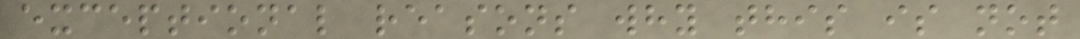exceptional reasons why this is not
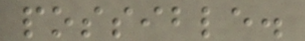possible.
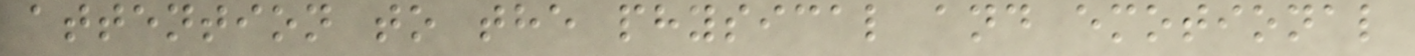attention to the physical and emotional
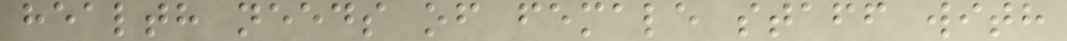health needs of female staff with
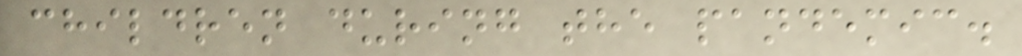children during the pandemic.
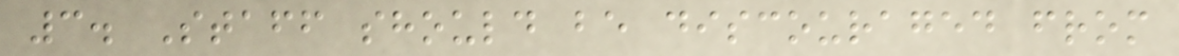3. Staff should be discouraged from
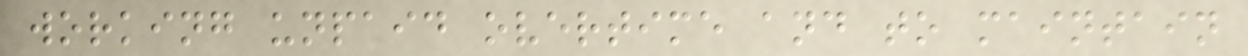working unpaid overtime and to maintain
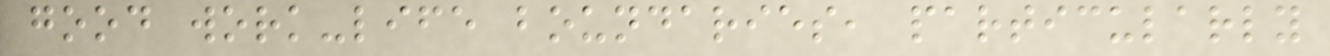good work-life boundaries, particularly
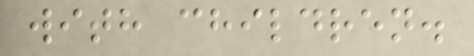with children.
